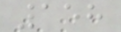158
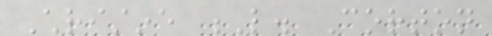Christine L. Corton
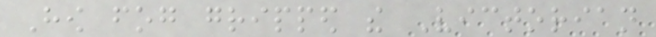How fog gripped the Victorian
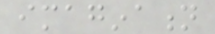imagination
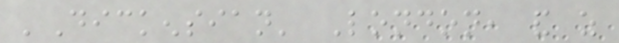'Dickensian' London, and as
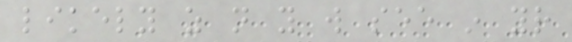likely as not you will see in your
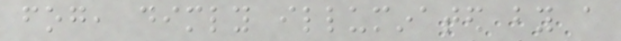fog, dimly illuminated by a
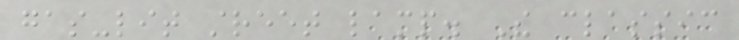gas-lit street lamp. The classic
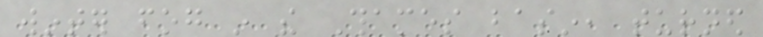winter fog in the Thames basin, turned
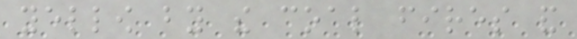yellow by the coal fires and
